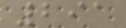291
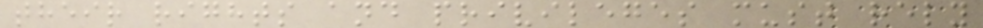their rights and privileges must rely
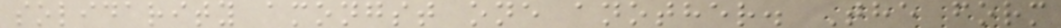solidarity amongst one another. The form
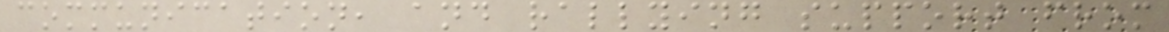communication, and rallying support from
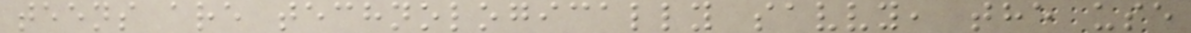teens are technologically savvy, the use
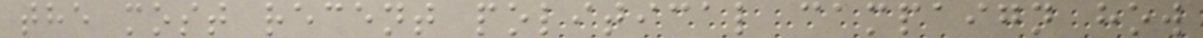the most recent political campaign how
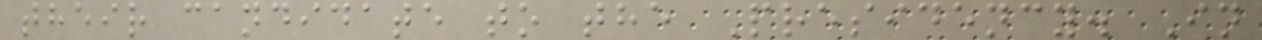their candidate to the Presidency. In
